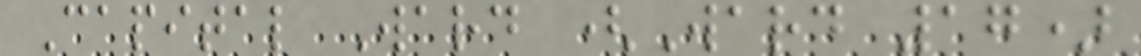Capital Ward (Ward 17)
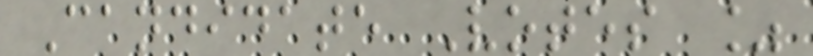Candidate Votes %
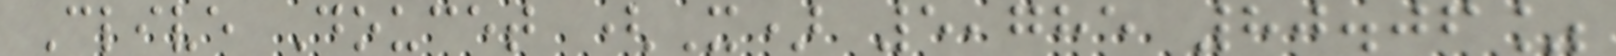Clive Doucet (X) 5,785 80.06%
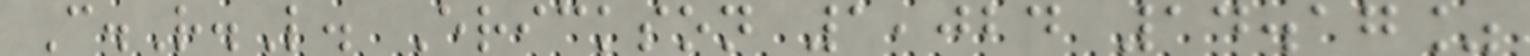C.R.L. Erickson 1,024 14.17%
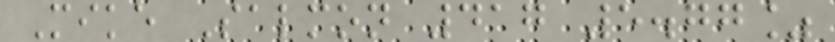Mike Salmon 417 5.77%
